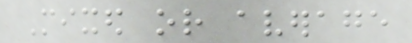Mixed or average
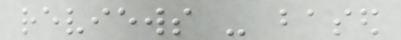reviews - based
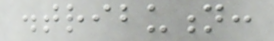distribution:
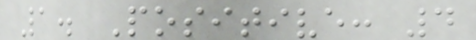1. Positive: 4
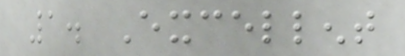1. Excellent
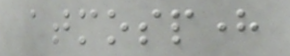atmosphere
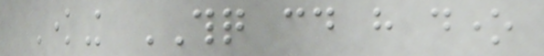Knowing THQ could have done
